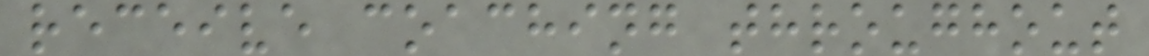receive coaching throughout
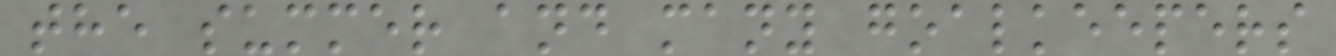the summer and many goalkeepers
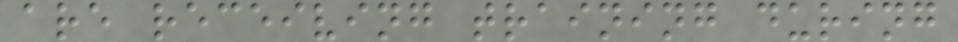are receiving training during
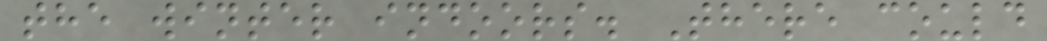the winter indoors. There could
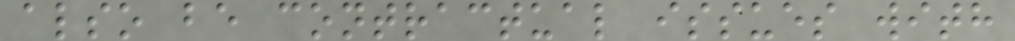also be contractual issues with
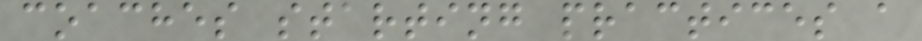coaches starting practices a
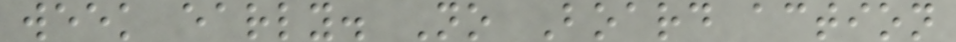week early. No Board action
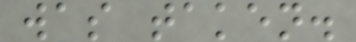was taken.
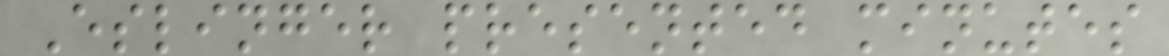Eslinger presented minutes
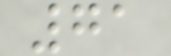71
